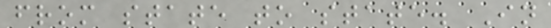from state to state. In
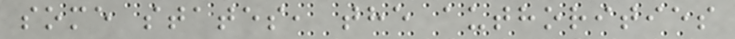some states, the authorities
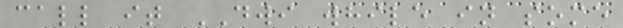call it DWI while in some
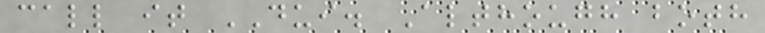call it DUI. Although both
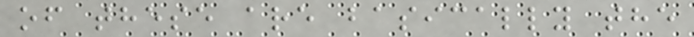of these are basically the
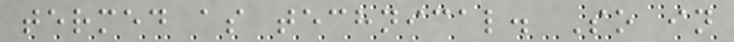termed as technical. So in
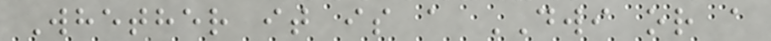Whether it is a DWI or a
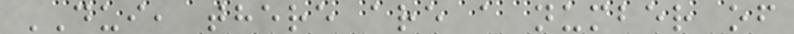DUI, there are a number of
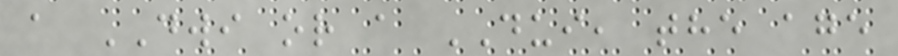a DWI or a DUI, the age
